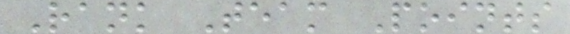Rank Team Points
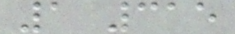1 315
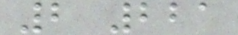2 221
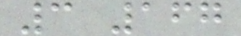3 167
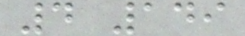4 149
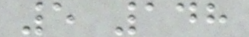5 148
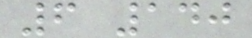6 140
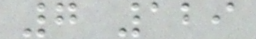7 129
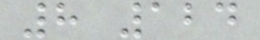8 124
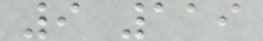9 119
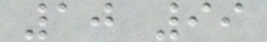10 99
